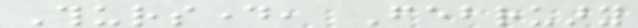Thursday, February
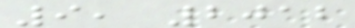9, 2012
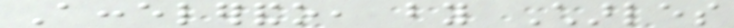Accelerando, by Charles
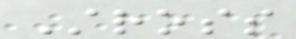Stross
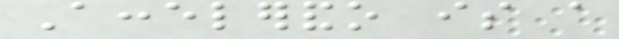Accelerando is a
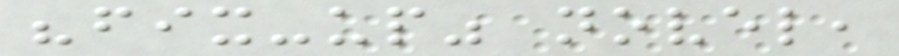"fix-up" novel,
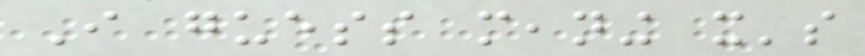I guess meaning it's
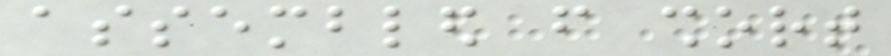assembled from short
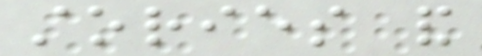stories and
